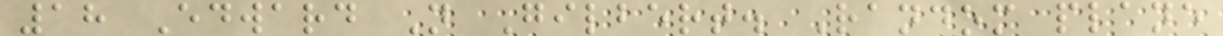18 Edward N Gilbert. Random plane
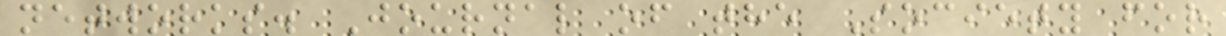networks. Journal of the Society for
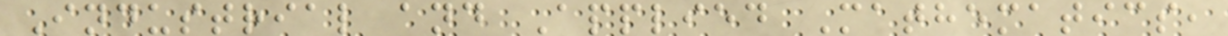Industrial and Applied Mathematics,
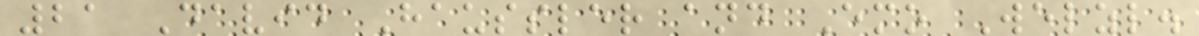21 David Haussler and Emo Welzl.
